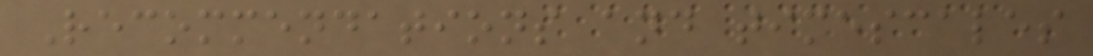Recommendations and timescales
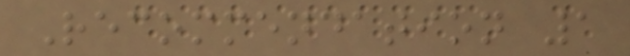Recommendation 1
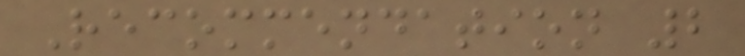Recommendation 2
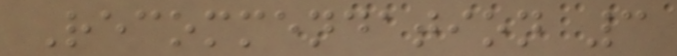Recommendation 3
